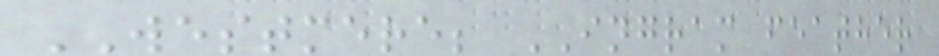WESTMERE; INGRAM feather
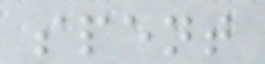spent
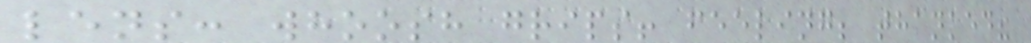lens: whoosh grips! feeling; thanked?
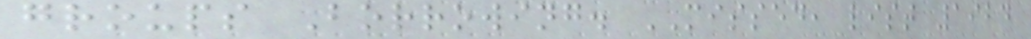groups Borrowing. MISSED, list 1924
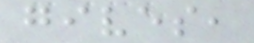gives,
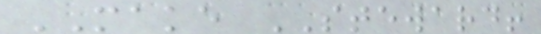MAKE STEWARD!
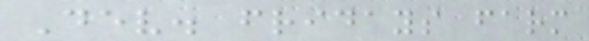Dev. fridays farm
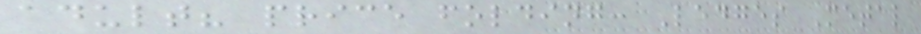adult? price folding: Ledges Metal
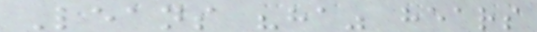Leans "ha" hears
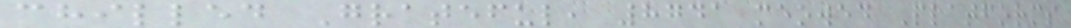chilled Grateful, 8741 meowed Platforms
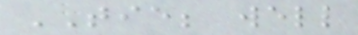TIE; well
